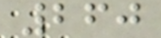260
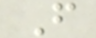F
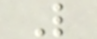L
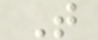T
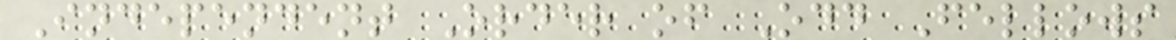Independent Order of Odd Fellows
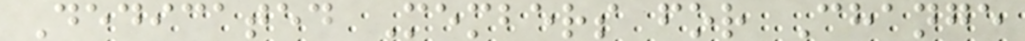Dedicated Members for Change
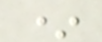*
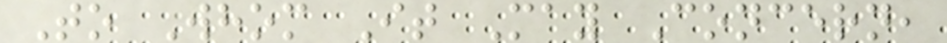To Whom It May Concern,
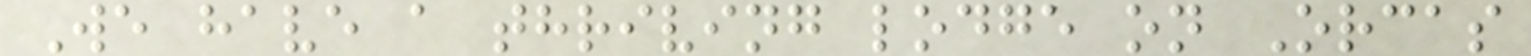We have a thriving lodge on Orcas
